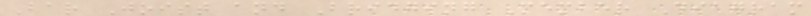Bar Joist and Bridging Member Diagram
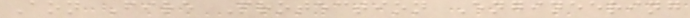Aon Fire Protection Engineering
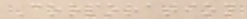Corporation
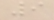9
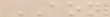AON
